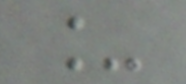_
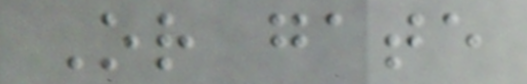Or gate
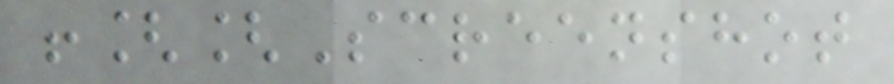![[Screenshot
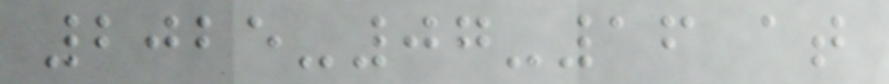2025-07-16 at
